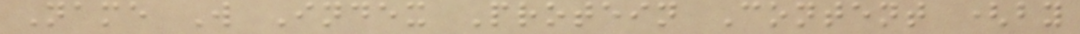Name W Index Protein Content (by
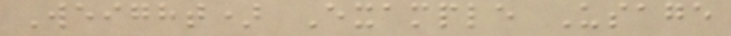Weight) Example Usage
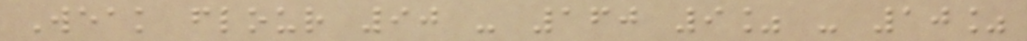Weak flour 90 - 160 9% - 10%
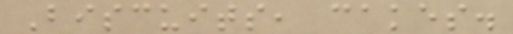Biscuits, cakes.
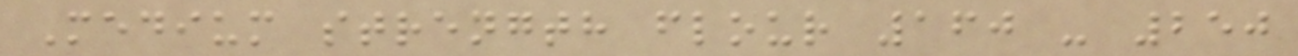Medium strength flour 160 - 250
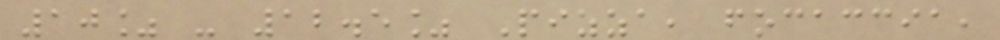10% - 12.5% Pizza, focaccia,
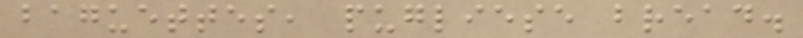baguettes, pugliese bread.
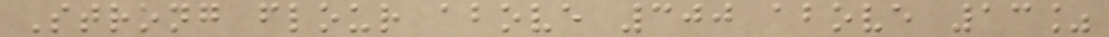Strong flour above 300 above 13%
